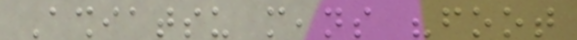Ashiatsu means "foot
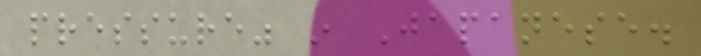pressure" in Japanese.
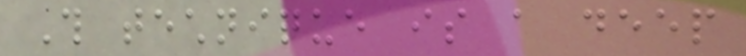This technique is a deep
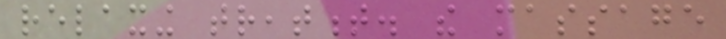relaxing treatment. the massage
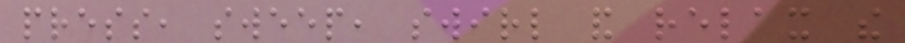press, sweep, swirl and relax the
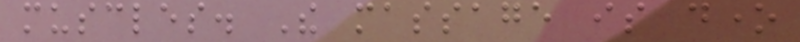muscles. The massage is done
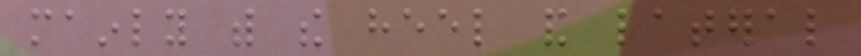mainly with the heel and lateral
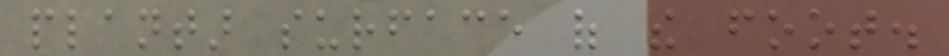plantar surface of the foot.
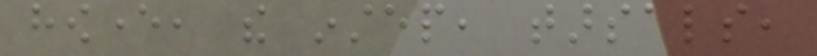however, the instep, tarsals,
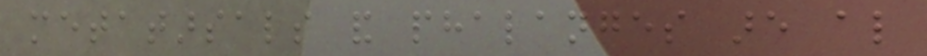metatarsals and phalanges are also
